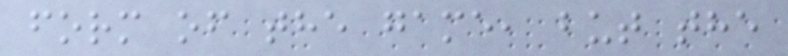form of the game, but the
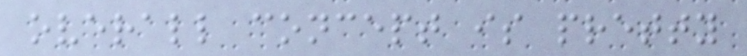overall concept is pretty
